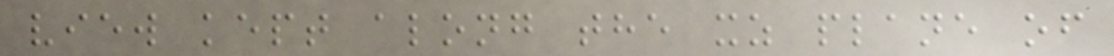view kept along the xz plane of
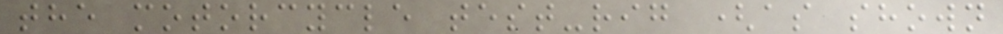the motorcycle test-rig (as shown
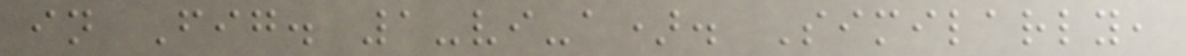in Fig. 1-vi-a). Similarly,
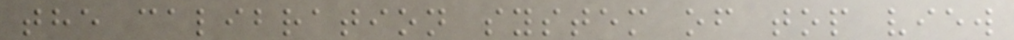the calibration system of top view
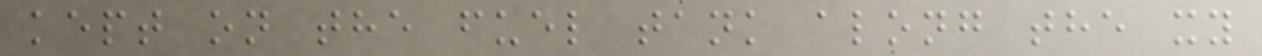kept on the fuel tank along the xy
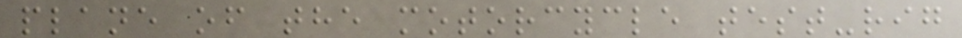plane of the motorcycle test-rig
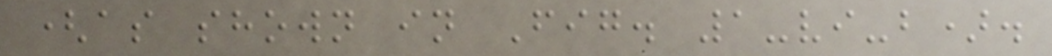(as shown in Fig. 1-vi-b).
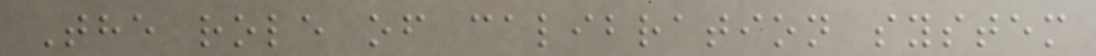The role of calibration system
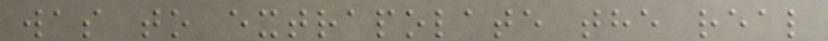was to extrapolate the real
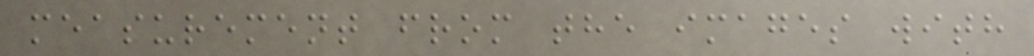measurement from the images with
